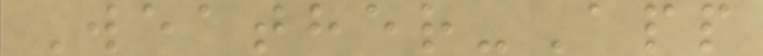Weather-App
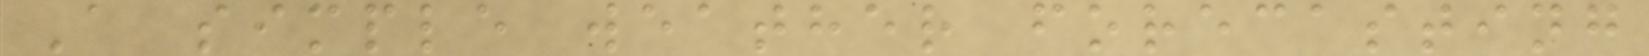A simple weather forecasting
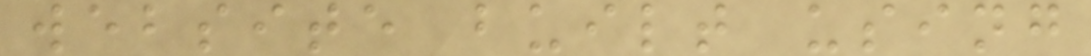website built using
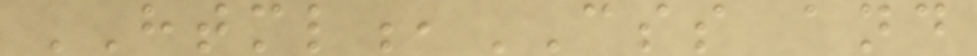HTML,CSS and
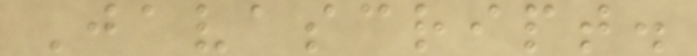Javascript.
